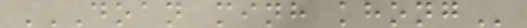DOAN MINH KHONG
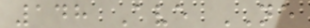148 Ave NE
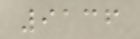9136
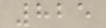825
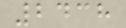2438
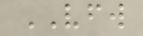VFW
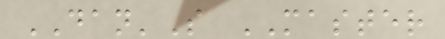DAN'S MASTER
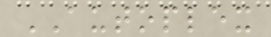AUTOPLEX
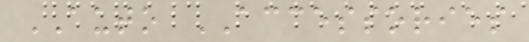AUTO ACCESSORIES
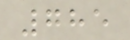785
